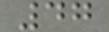47
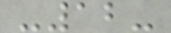-12-
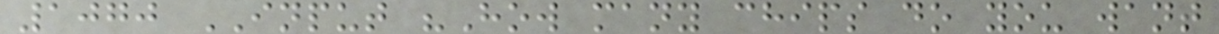1070 INPUT "How many chips do you want
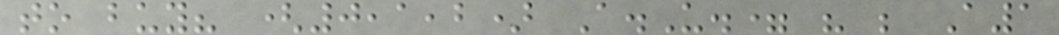to buy? (0,1,2) A.U.= " ; A1
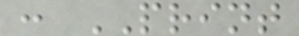: PRINT
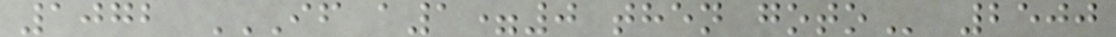1072 IF A1=0 THEN GOTO 2500
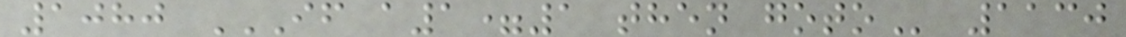1080 IF A1=1 THEN GOTO 1130
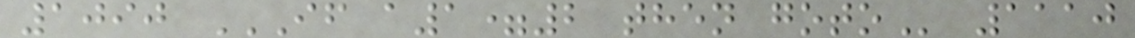1090 IF A1=2 THEN GOTO 1110
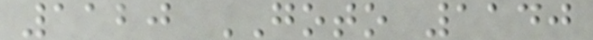1120 GOTO 1140
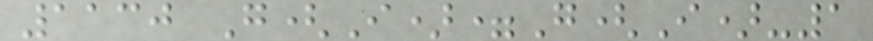1130 G(I)=G(I)-1
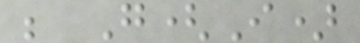; G(I)
